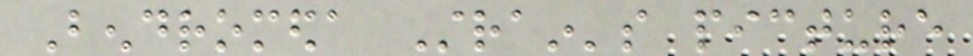Bendromeda Strain's picture
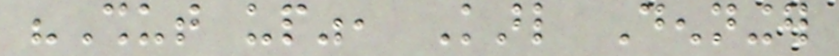"Shut up", Karl Denninger
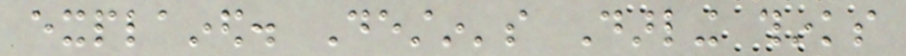explained. Destin's Darling thinks
